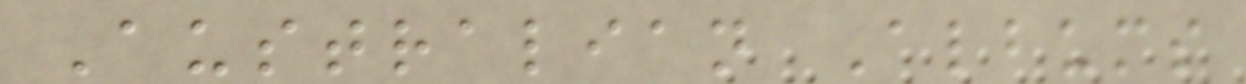Australian Albums
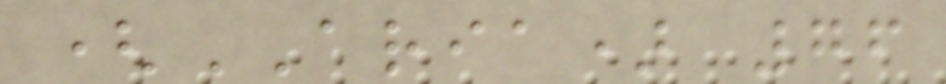(ARIA) 76
